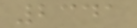2341
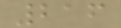216
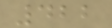422
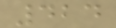424
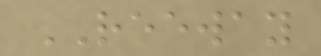REEWAY
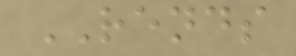RENDS
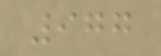977
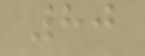80
